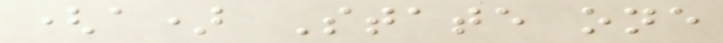(a) State one
